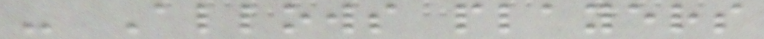- Allows players
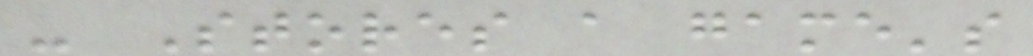- Stores a game's
